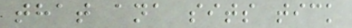that ana sits tick
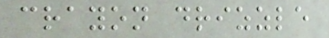crayon drizzle
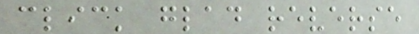click glad reverse
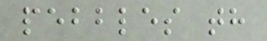pebbles th
